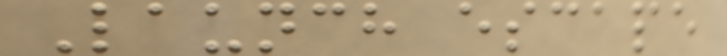Launch escape
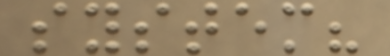system?
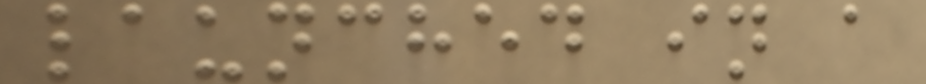launched in a
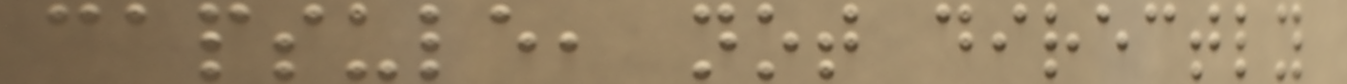capsule, not directly
